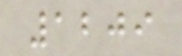1209
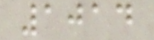1014
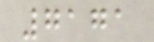7171
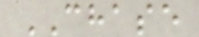CHASE
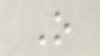O
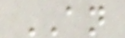AN
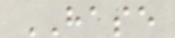HASE
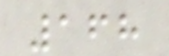168
